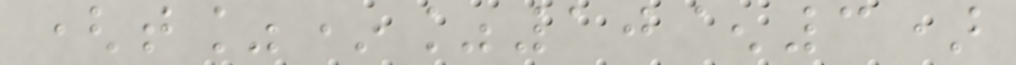(t%*%10^3)
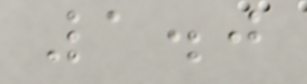1.0
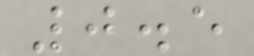0.5
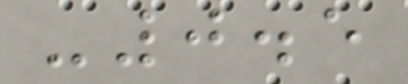-0.5
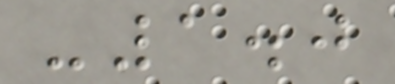-1.0
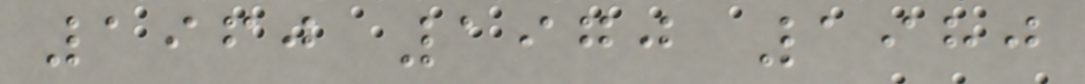1960 1970 1980
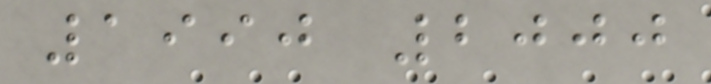1990 2000
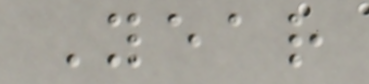Year
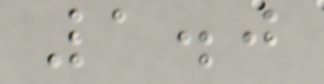1.0
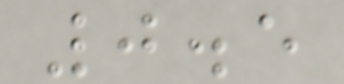0.5
